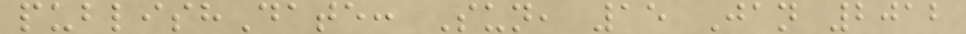publishDate: Sun, 15 Jan 2012
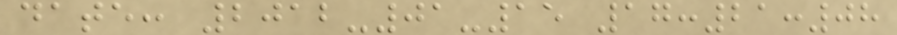date: 2012-01-15 17:21:08
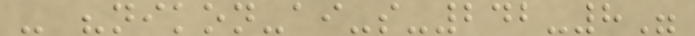- "nikon-ai-s-242-8"
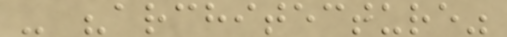- "architecture"
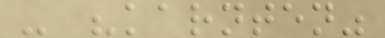- "karnten"
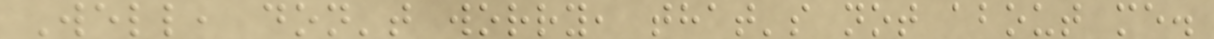Well, don't worry, that's not about me.
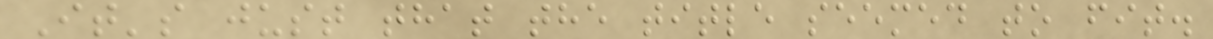It's just that the title seemed to fit.
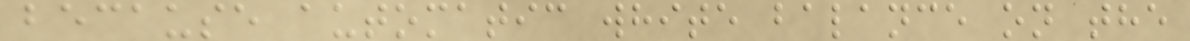because automatic white balance on the
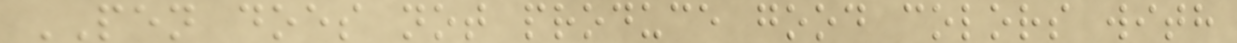PEN does not produce good colors with
